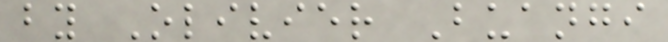by Olivier Buangi
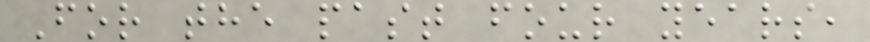For the past four years,
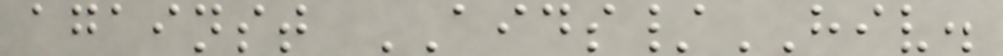against AIDS/HIV.
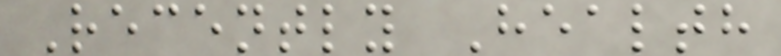Recently Health
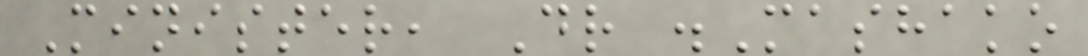Minister, Dr .Mashako
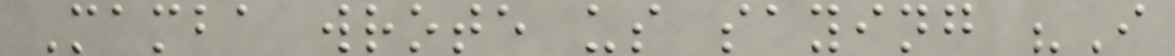Mamba wrote us saying "I
